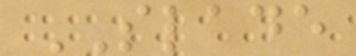SLADE
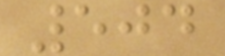504
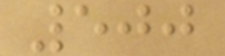500
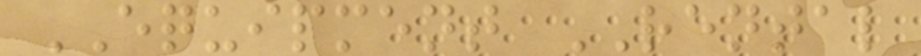EQUIPMENT RENTAL
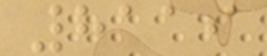8119
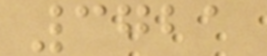3721
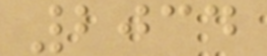2034
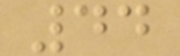44
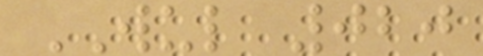WUL 020
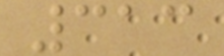313
